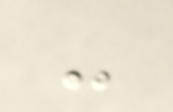-
